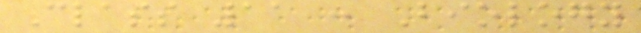Class 11 : Biology
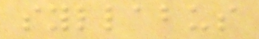syllabus
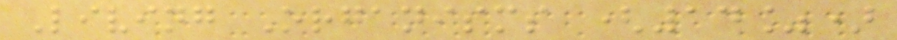Living Organisms (14%)
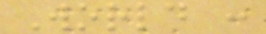World :
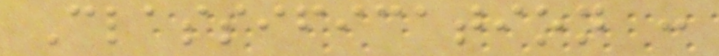Classification :
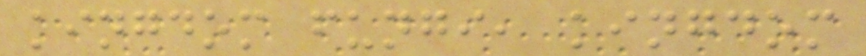kingdom fungi, kingdom
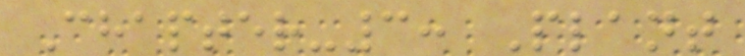Chapter-3: Plant
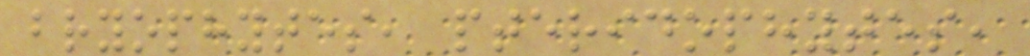bryophytes, pteridophytes,
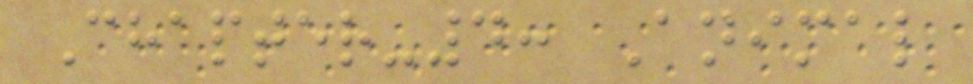Chapter-4: Animal
